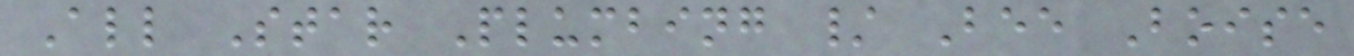All Star Plumbing / Bee Boise
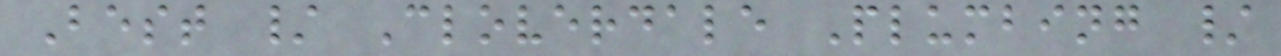Best / Cloverdale Plumbing /
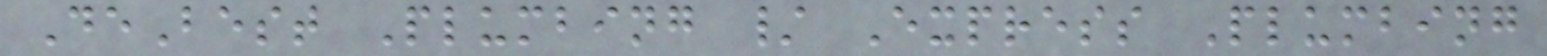DeBest Plumbing / Express Plumbing
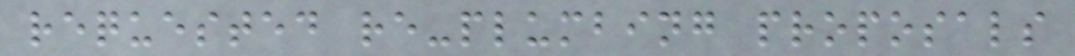requested re-plumbing proposals
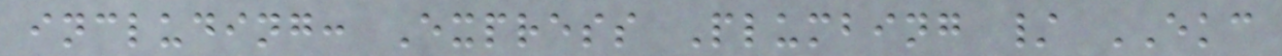including: Express Plumbing / EKC
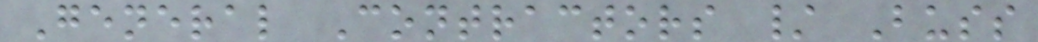General Contractors / Buss
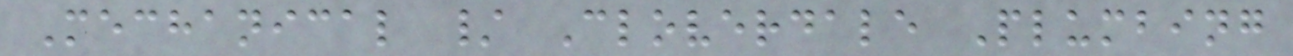Mechanical / Cloverdale Plumbing
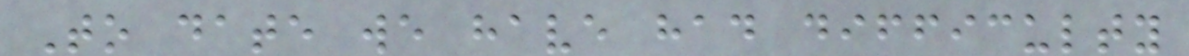To date we have had difficulty
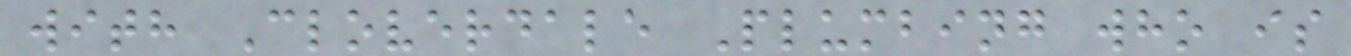with Cloverdale Plumbing who is
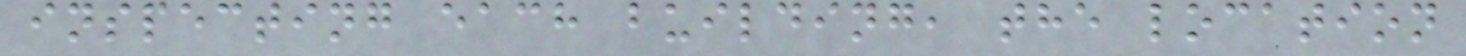inspecting each building, the location
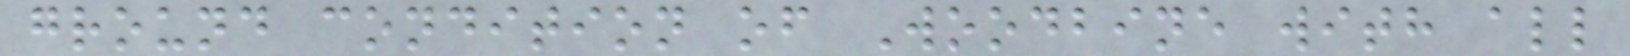ground condition of Woodbine with all
